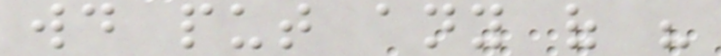would put any of his
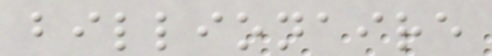billionaire
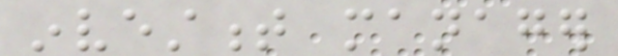investment manager
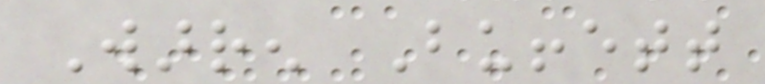Warren Buffett
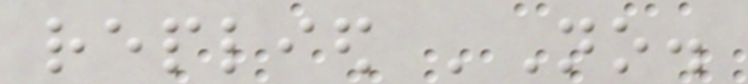replied 'No.
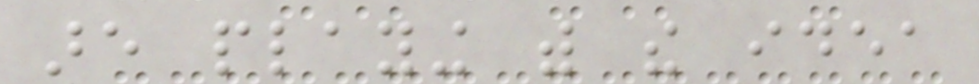are playing with the idea
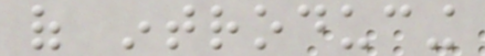of introducing
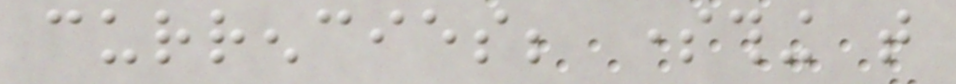currencies; something that
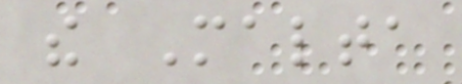the Malta
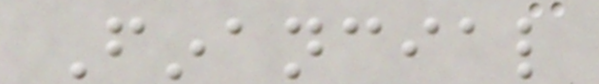Financial
